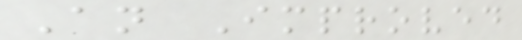An Improved
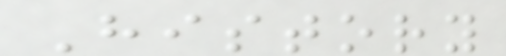History
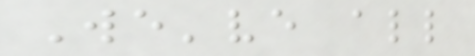We've all
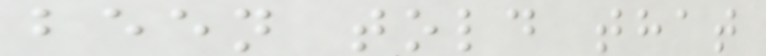been told that
